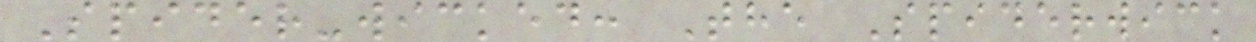Spider-wicked: The Spiderwick
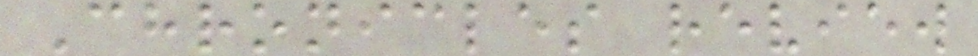Chronicles review
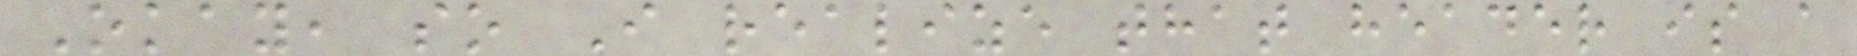Okay, so I realize that header is a
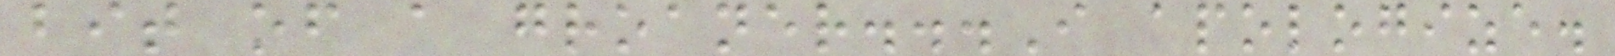bit of a groaner...I apologize.
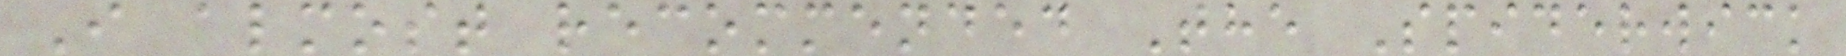I almost recommended The Spiderwick
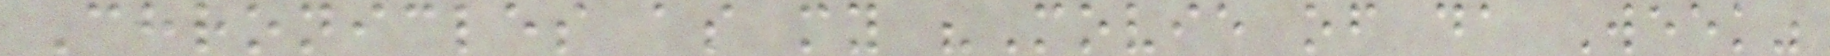Chronicles as my "Movie of da Week"
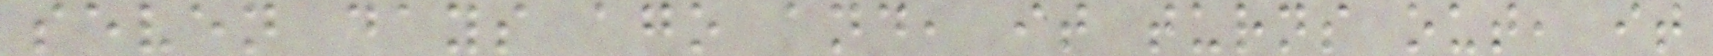seven days ago and, it turns out, it
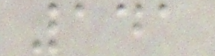141
